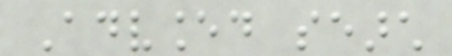Advanced search
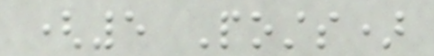(5 Posts)
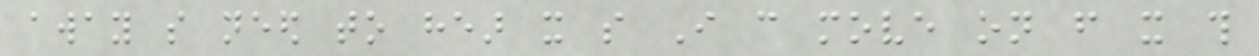away so need to hear it so I can move on from it this
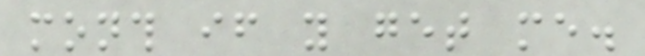month if you get me.
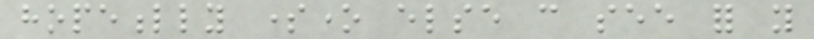hopefully someone else can see for you
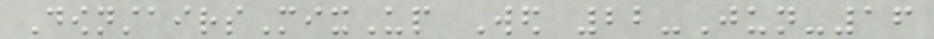DownstairsMixUp Wed 22-Jun-16
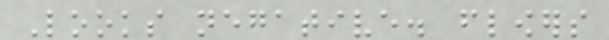Looks negative. flowers
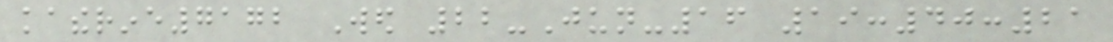katherine7172 Wed 22-Jun-16 19:40:21
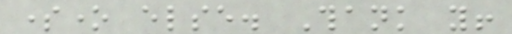someone else. Thank you!
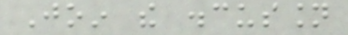Join the discussion
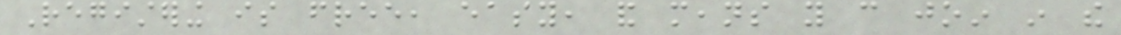Registering is free, easy, and means you can join in the
